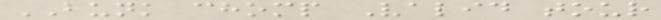BUNK chomp Valid tour
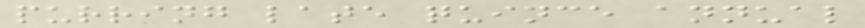purring late quince annual
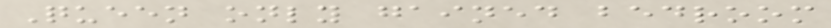Queen only gained bedroom
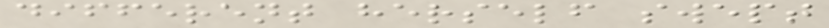different herself swept
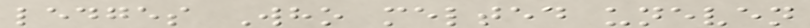ledges Who melted uneven
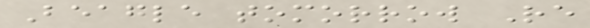Beagle tomorrow Re
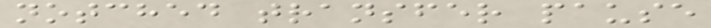notched transfer pause
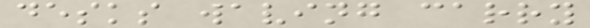desks waving carry
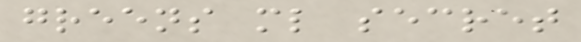greens ml secret
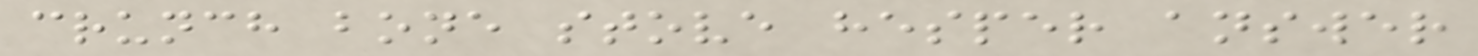crunch bone stove hesper answer
